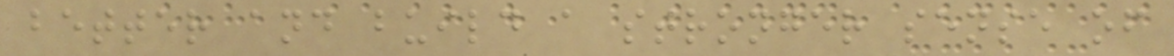better and build a stronger sense of
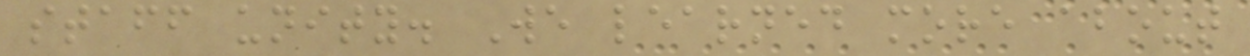staff unity. We learned more about
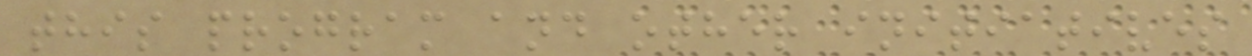this program and other initiatives
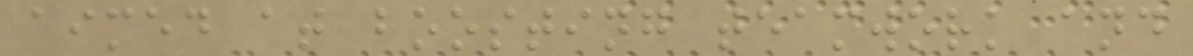aimed at boosting teamwork and
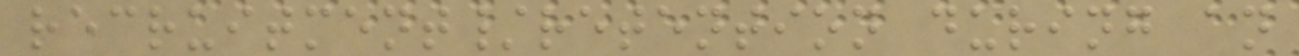recruitment/retention during an
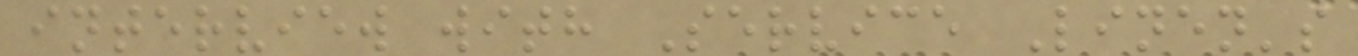interview with Service Linen's
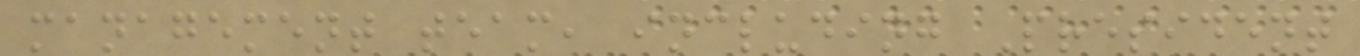management team, including President
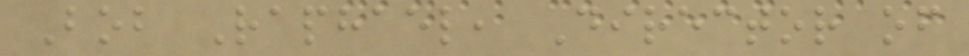Bob Raphael, Director of
